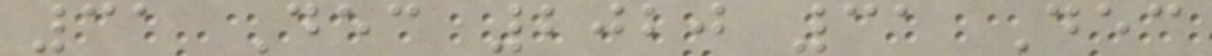31 Dec 2020 31 Dec
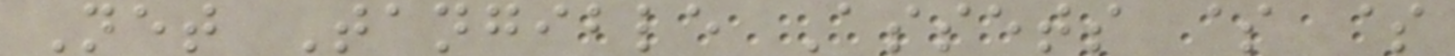Net Tangible Assets $ $
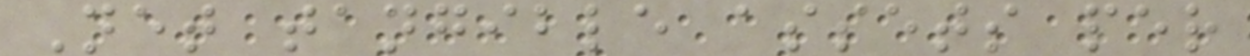Net tangible assets per
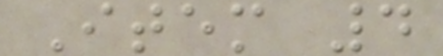Item 4
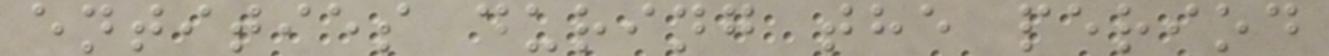entities during the period
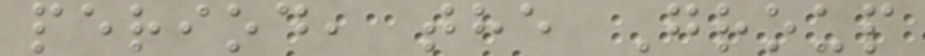period, the Group
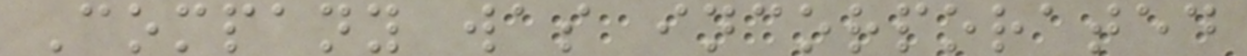Company was incorporated
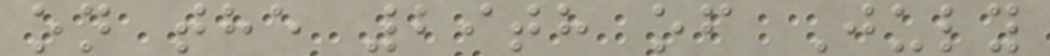on the 29th of July
